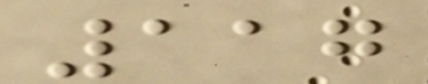117
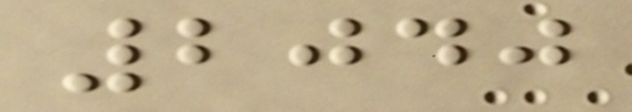2040
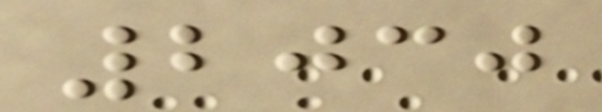2030
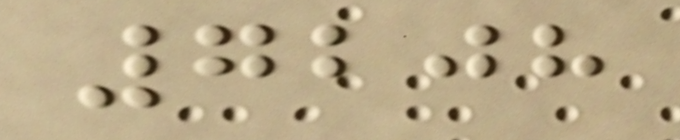7208
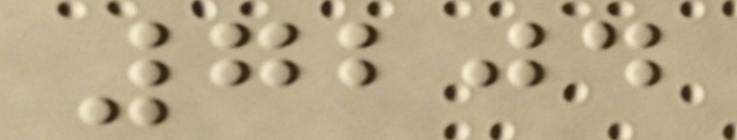7204
